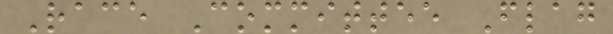Race Committee Flag
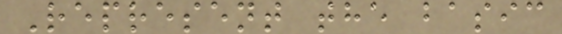Represent the basic
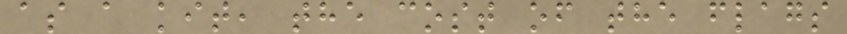as a kit, the cost of the flags
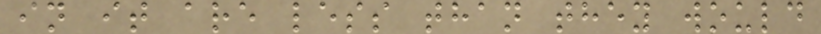in it are less than they would
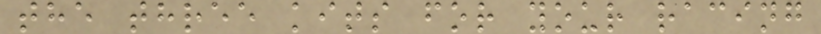the three kits for your racing
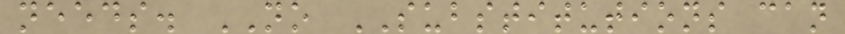needs. NO SUBSTITUTIONS can
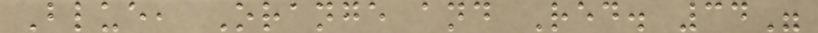Blue, Orange and Red. 34"
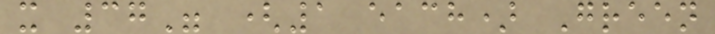x 37" (1 each) Green
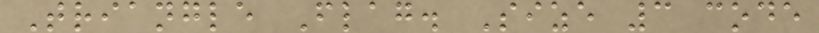Triangle Flag. Size 3 code
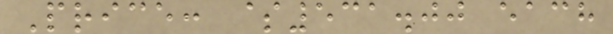Price: $531.00 each
